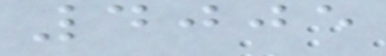4005
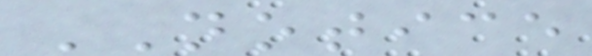NOTICE
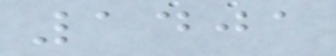1401
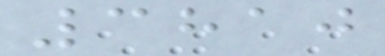3810
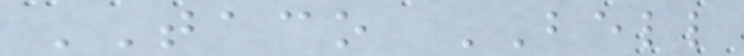TACO BELL
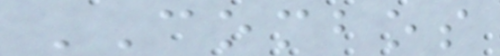COMBOS
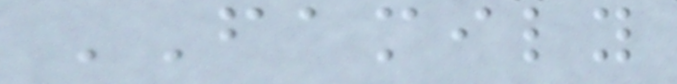FAMILY
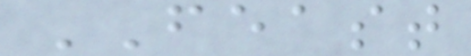FEAST
